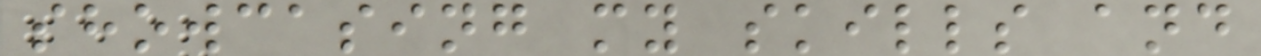showcasing my skills and
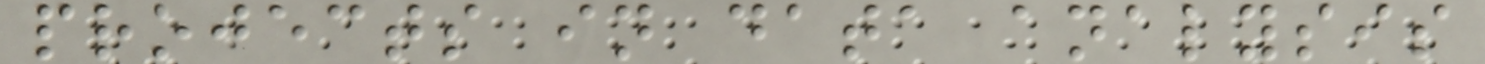projects in data analysis
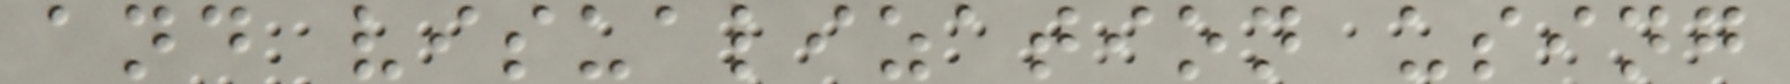and visualization using
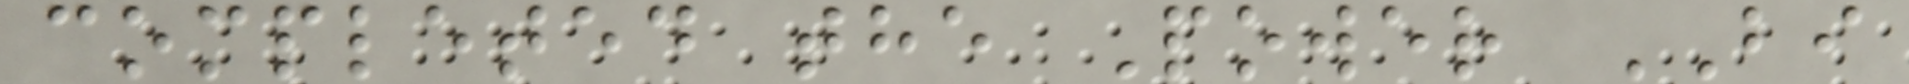completed the Power BI
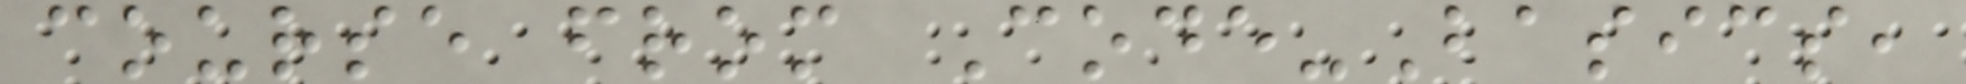course from Code-Basics,
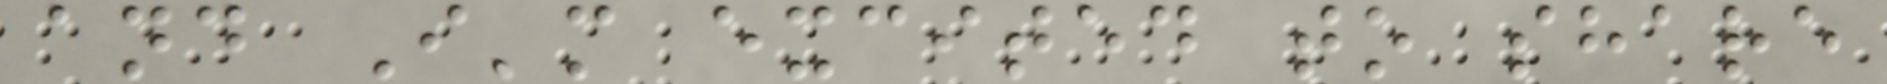and I'm excited to share
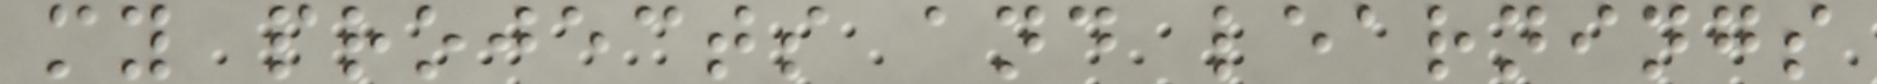my projects and learnings
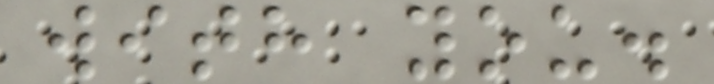with you.
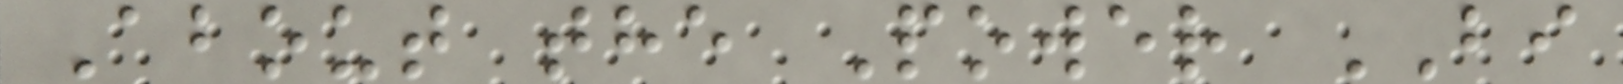About the Power BI
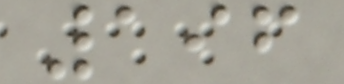196
